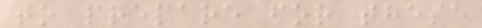to prepare for these
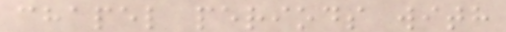chapel periods with
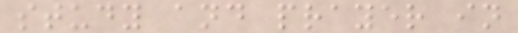study and prayer in
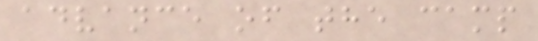advance of the camp
